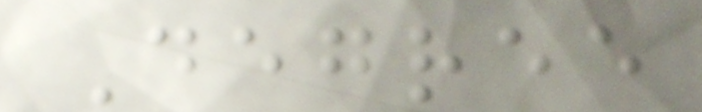Degree
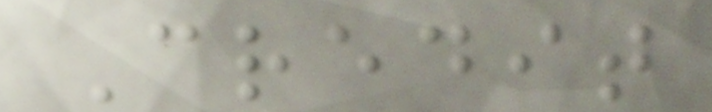Credit
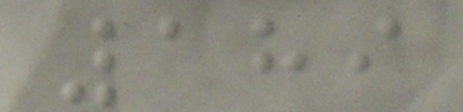189
